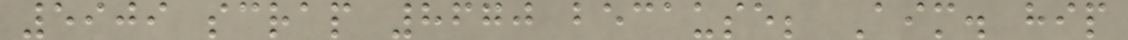5909 scrap 8670 because; Aim. hip
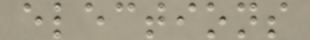elections
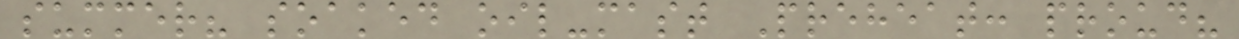summer? soaked oil-mast Preheat: proud?
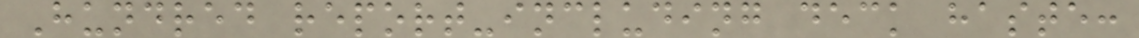Hundred report-including deck haste:
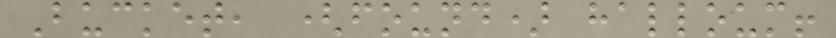Bucket, (found) halloum!
